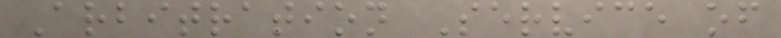Arbitration Service of
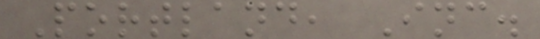Portland, Inc.
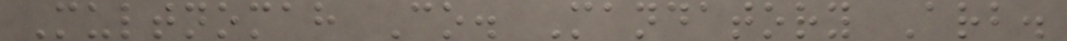Multnomah Co. Mandatory Arb.
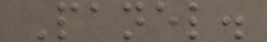Panel.
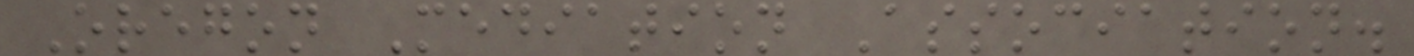Oregon Mediation Association.
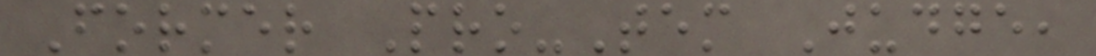Former Pro-Tem Judge,
